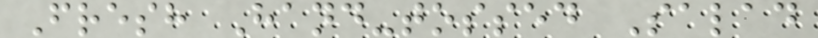Fresh Hand-tossed Salad
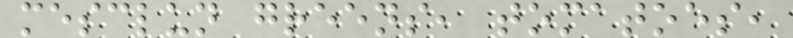mesclun greens, tomatoes,
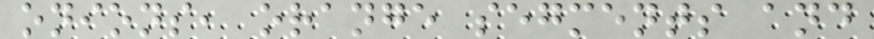onions, orange segments and
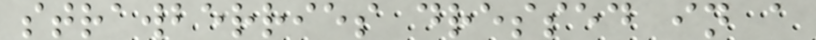strawberries dressed in a
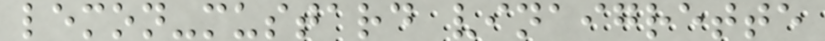lemon-mustard vinaigrette
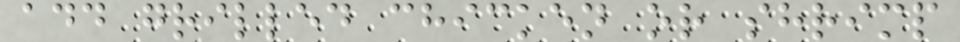add grilled chicken or shrimp
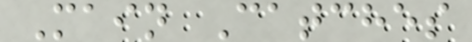Main Catches
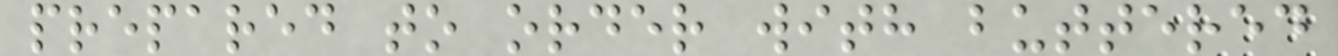prepared to order with buttered
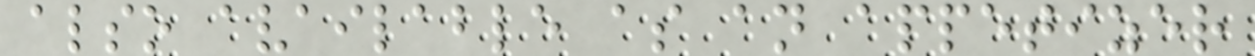also available as an appetizer
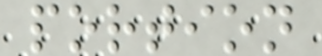portion
